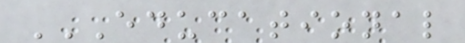EDUCATIONAL
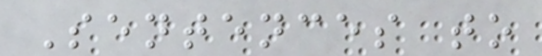Sentences to
